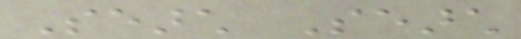Search Search
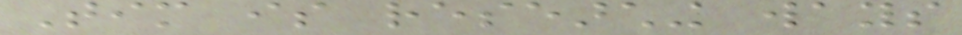Tim is researching ways
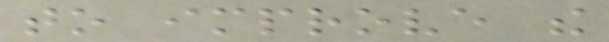to improve the
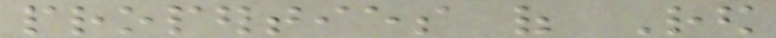properties of Red
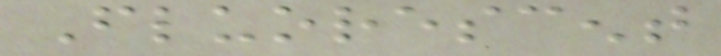Fluorescent
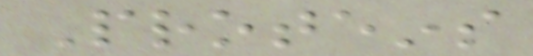Proteins
